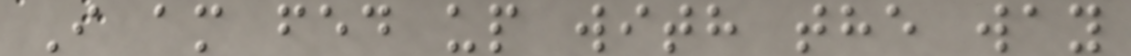I am fed up with the way
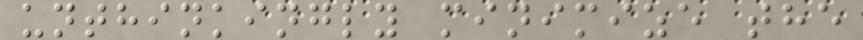unthinkingly minimize the
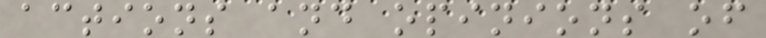actions and opinions of
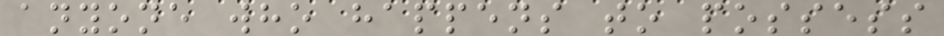anyone who happens to possess
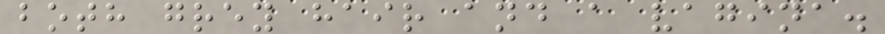both grey hair and a vagina.
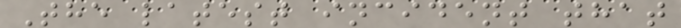The latest incident that
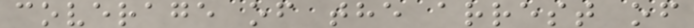coverage of the arrest of
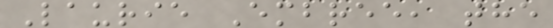Laurie Embree, the
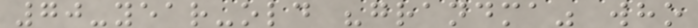70-year-old "grandma" who
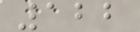122
